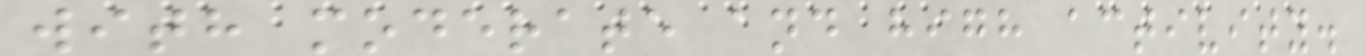with moderate and high activity.
